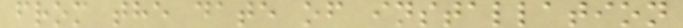from the date of installation
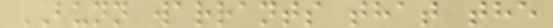BUNN warrants that the
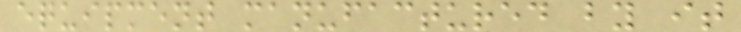equipment manufactured by it
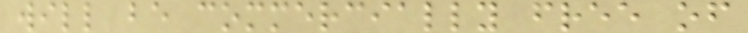will be commercially free of
